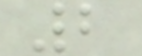2
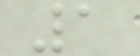1
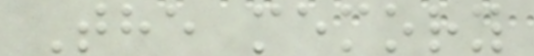The memory
